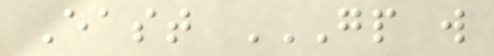East GP W
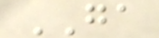GA
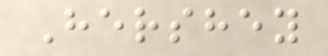Hershey
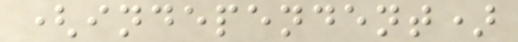(independent)
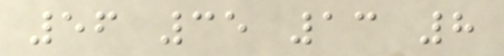56 35 13 8
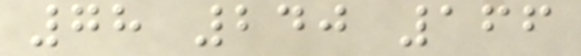78 240 166
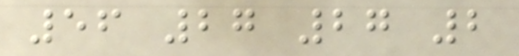56 27 27 2
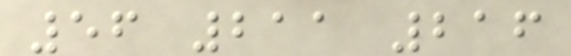56 211 216
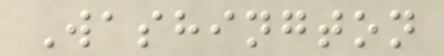Washington
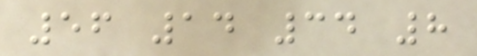56 14 34 8
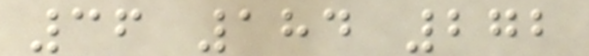36 184 272
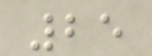25
